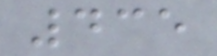435
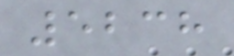5238
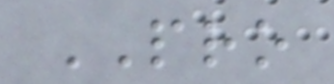PRO
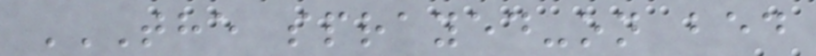THE SPRAYED-ON BED
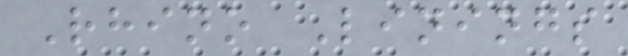Rhino Linings
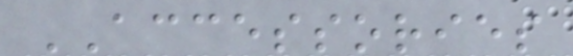ACCESSORIES
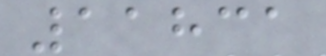11831
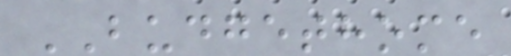BUDGETHOME
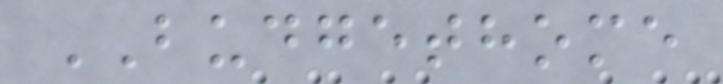BUDGETHOME
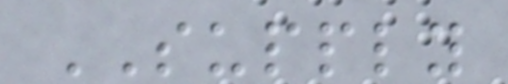SUPPLY
